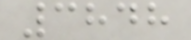3848
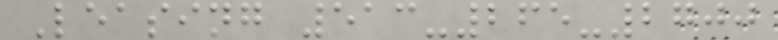Leasing 513-265-2700
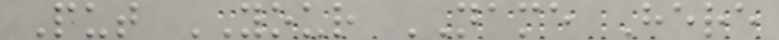Put YOUR NAME Here
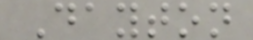Dayton
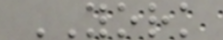YORK
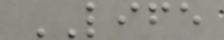LIFE
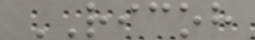RICOH
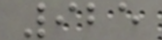925
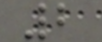2
